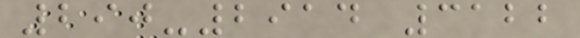290-2914 3122
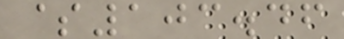$103.46
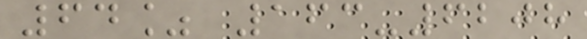64% 163-6208
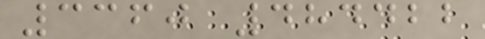3360 484422
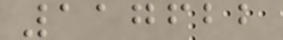117622
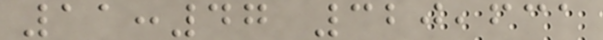11:47 320,631
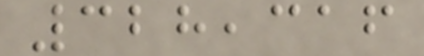328,316
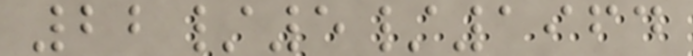22/5/1964
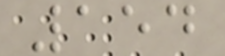154
